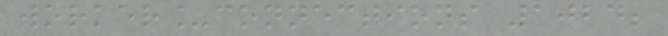worker_connections 1024;
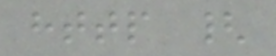http {
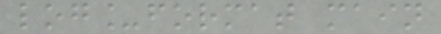log_format main
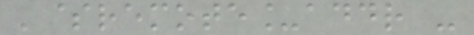'$remote_addr -
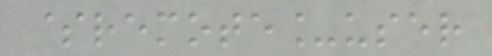$remote_user
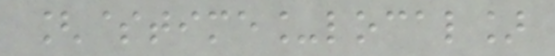[$time_local]
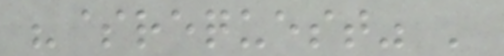"$request" '
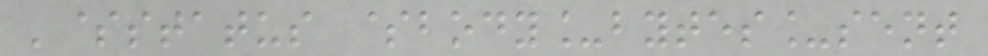'$status $body_bytes_sent
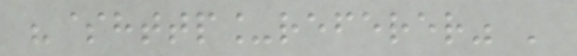"$http_referer" '
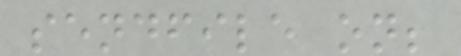sendfile on;
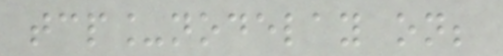tcp_nodelay on;
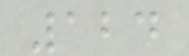124
